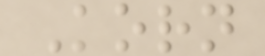Korn
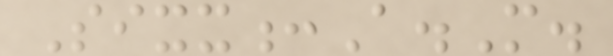Sixx:A.M.
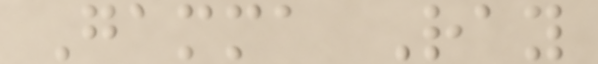Gamma Ray
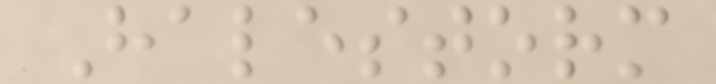Halestorm
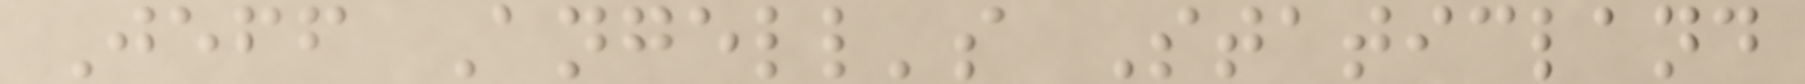Jeff Angell's Staticland
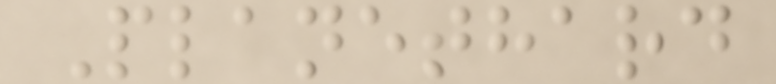Planethard
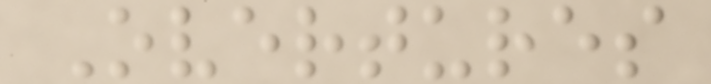Overtures
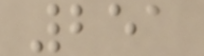251
